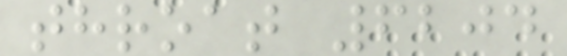throat 6204
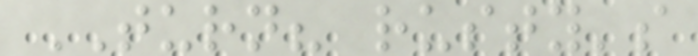TURN? rusty's
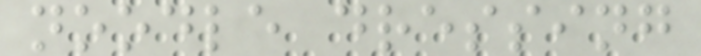noodle dressing
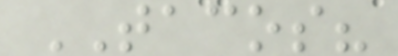TACOS?
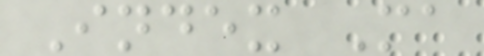Index Ma
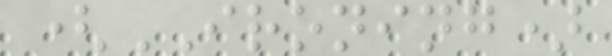(IRONING)
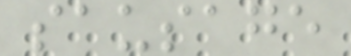sausage
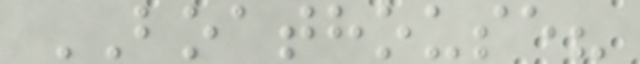BOATHOUSE?
